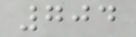704
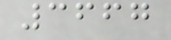3667
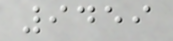9459
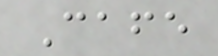Cafe
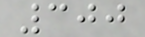300
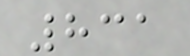831
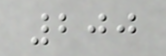200
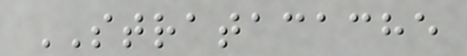STRATACACHE
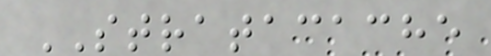STRATACACHE
